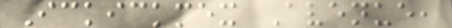Ickickmex Avenue,
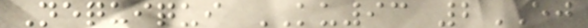Nequiqui KU93 2EJ
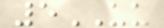5UU
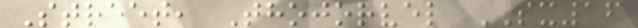Street, Thojorvel SX16
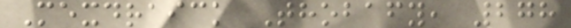Mexdraick Thobafy, 278
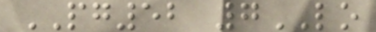PG52 7LO
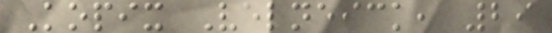Kopix Velneick, 29
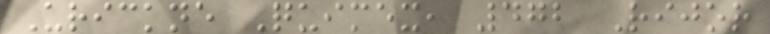Urickne Quimex, 472 Rijor
